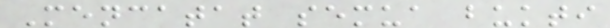Mencatat semua bukti
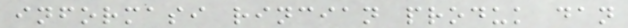informasi rincian produk dan
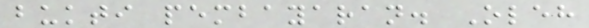bukti pembayaran. Oleh
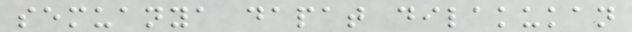semuanya dapat dilakukan
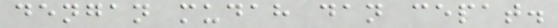dengan mudah dan cepat.
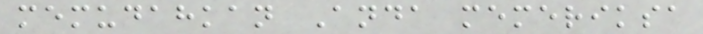memudahkan Anda memeriksa
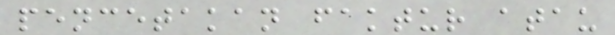pencetakan faktur atau
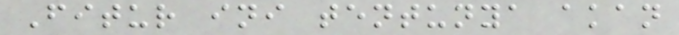Fitur ini tentunya akan
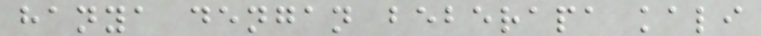hanya dengan beberapa kali
